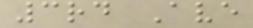3rd Ave
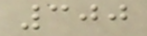300
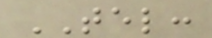TEL:
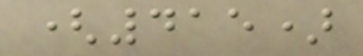(415)
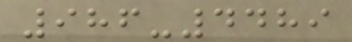986-4489
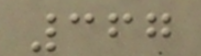367
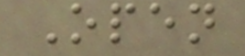Open
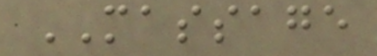MASSAGE
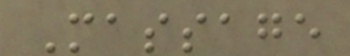Massage
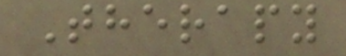Therapy
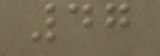47
